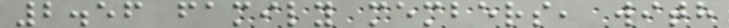2.56 family members, with
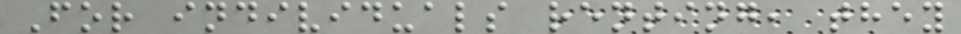For individuals renting, they
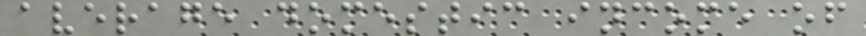average domestic income of
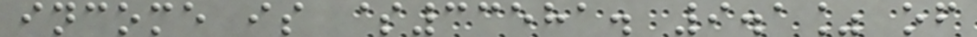income is $33581. 9.1% of
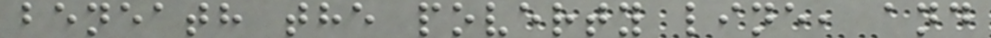beneath the poverty line, and
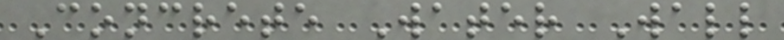Concrete Water Wall
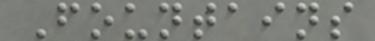Fountains
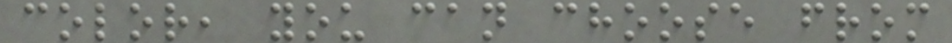color, you can choose from
